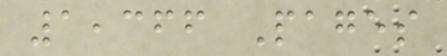1,366 Pages
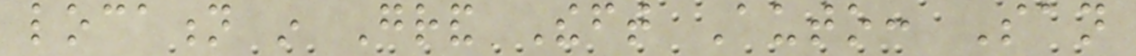location in Grand Theft Auto: San
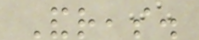Andreas.
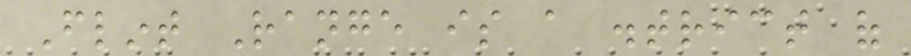Flint Range is a district of
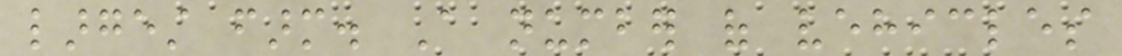largest farm. A number of vehicles
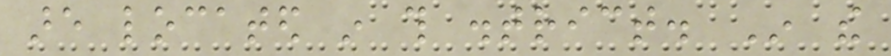are located in this district. In the
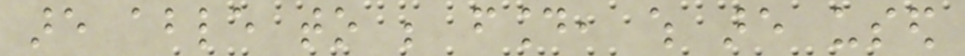are able to be found, which are used
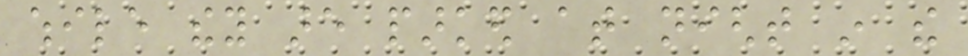while they are parked at night in the
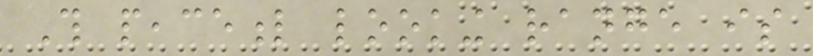This peaceful looking range is
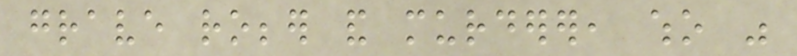grave robber and murderer, who was
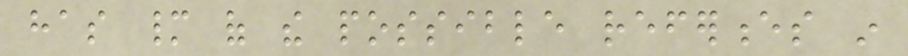has many of the possible references in
